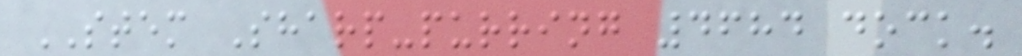STEM Sharp-purring 4684 dock.
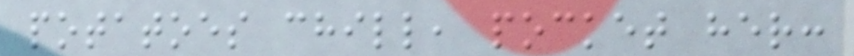potatoes chill, pocket her:
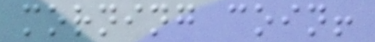morning coin!
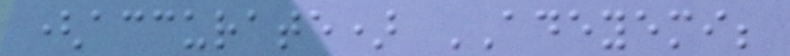(accurate) ADEYEMI;
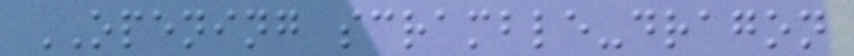OPENING scramble-dragon
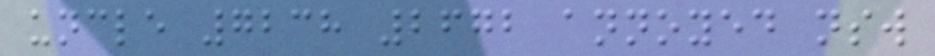uncle 7238 2672 annoyed nsw
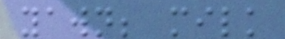yawn; milk
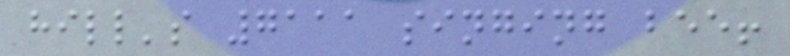hill's 7111 singing bee!
